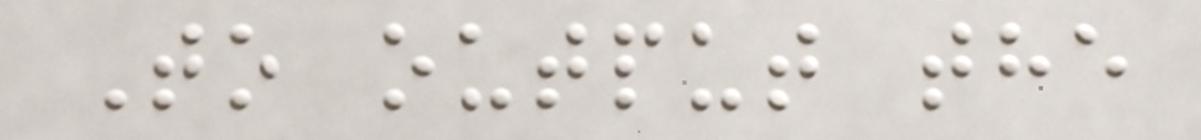To output the
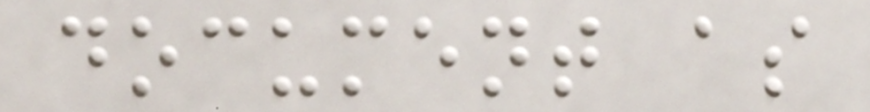document as
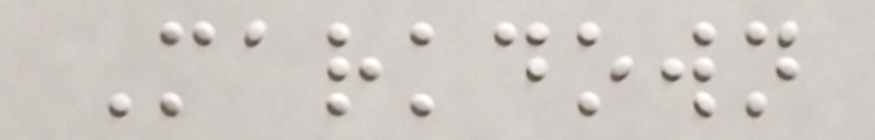Markdown
